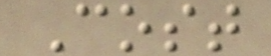Cost
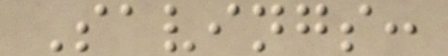Savings:
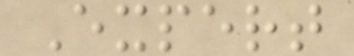Expert
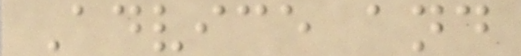Advice and
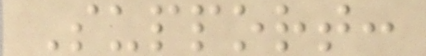Support:
